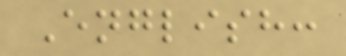English:
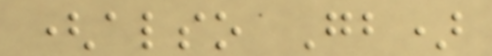(also Gb)
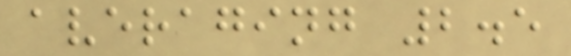averaging 2.5
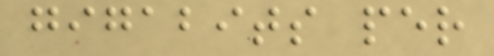gigabits per
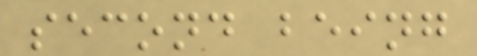second being
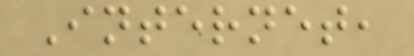Internet,
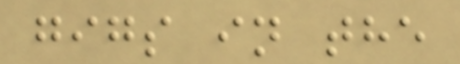gigs in the
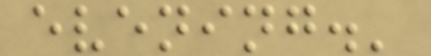evening.'
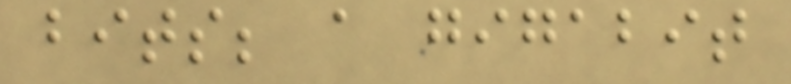bits; a gigabit
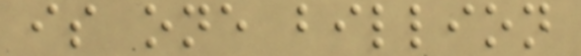is one billion
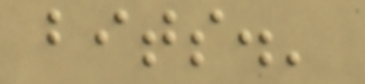bits.'
